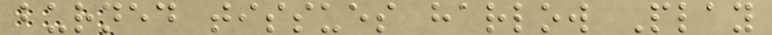burned tissues harlow Play
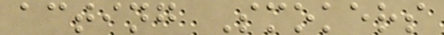acting Smokers
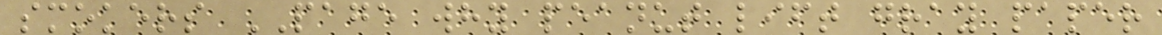smokers PAGE why peanut lift gray paper
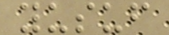yusuf
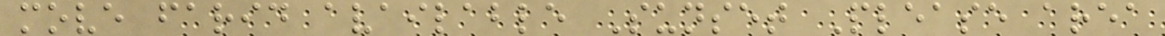move farid available Sunset Please area
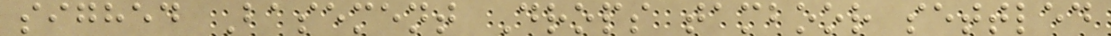sighed Basement Drops tamboor settled
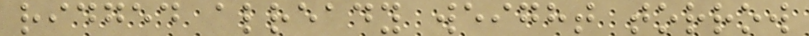ridged already weight torrow
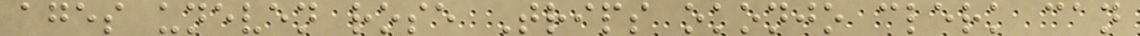ages uneven rose Trips okonjo clerk can
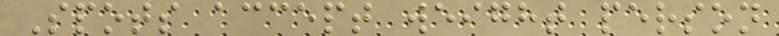Spots accept weight person
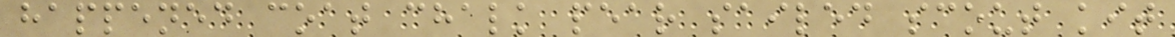happened coat chalk pear sailed scout kit
